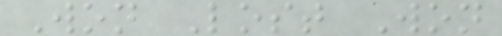Won Lost Won
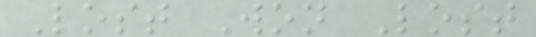Lost Won Lost
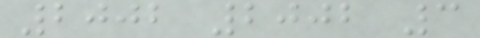2002 2002 3
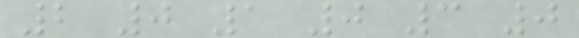2 0 1 0 3 0
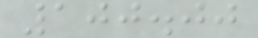100.00
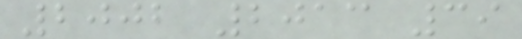2002 2013 39
